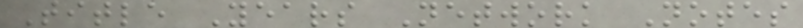Title Years Network Notes
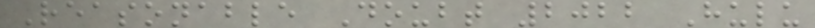Reasonable Doubt 2022 Hulu
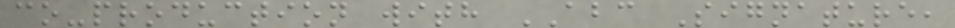co-production with ABC Signature,
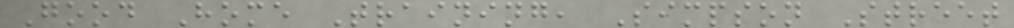Good Home Training, Simpson Street
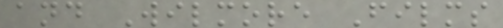and Wilmore Films
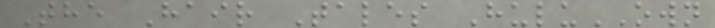The Hair Tales HuluOWN
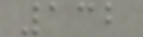132
